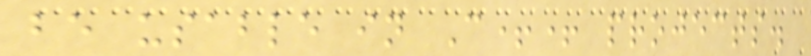be usable in C++ projects.
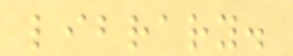library.
